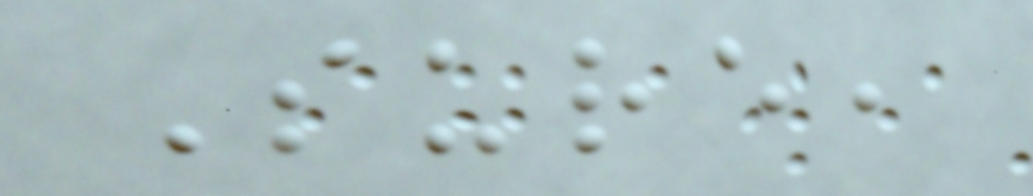Sure,
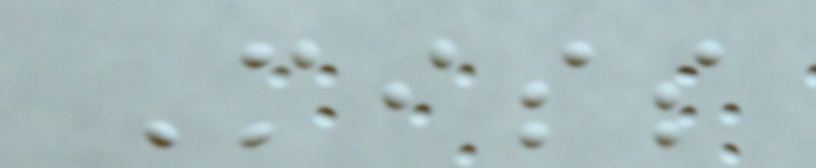Miss
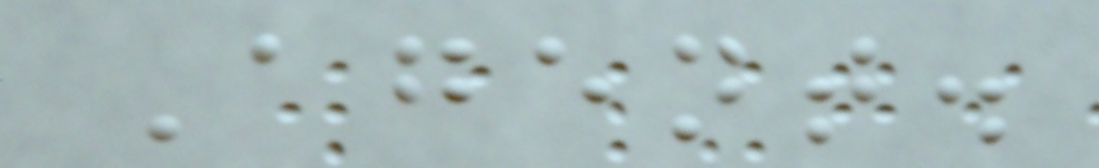Agent.
